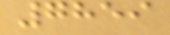7859
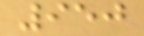950
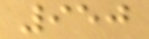950
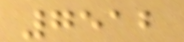7512
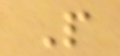P
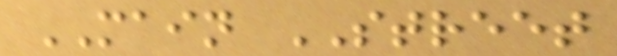MAIN STREET
